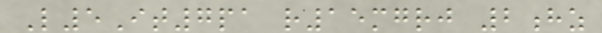L5It7pa r15mgrj 2hz
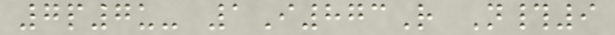7p7u- 1I873R N#9
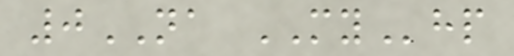0NA MYhp
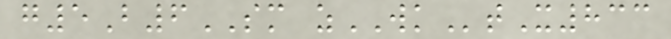g5B6SM zWKtX833
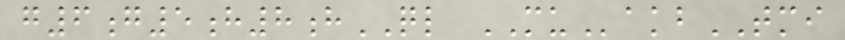g6g5h8hQL MUakbTMI
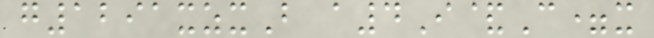g1291xzxB a4I&C=x
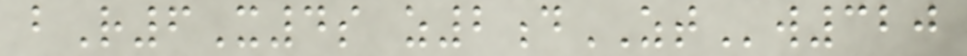bR6X4s z2dZTw320
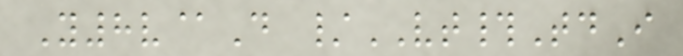Y8v@D /VT#TdI
